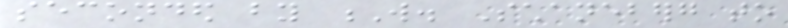seconded by W. Schaneberg to
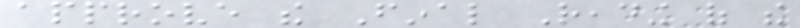approve the Final Reading of the
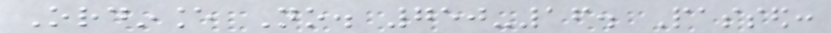Ordinance No. 750-16. Passed:
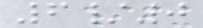6/0
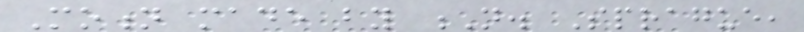Motion made by N. Sprague,
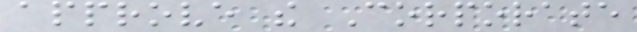approve the Corporate
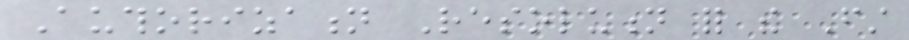Authorization Resolution for the First
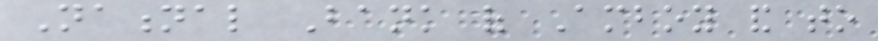National Bank of Amboy and to
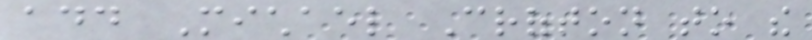add Michael Crofton to the
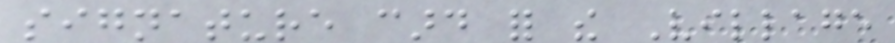signature card for the Village
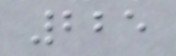225
